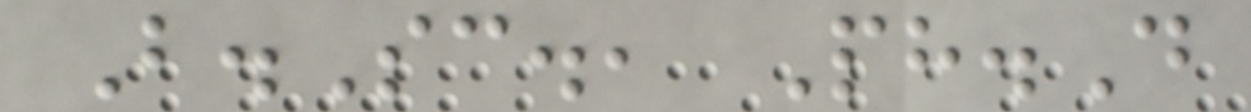B.Sc., Ph.D
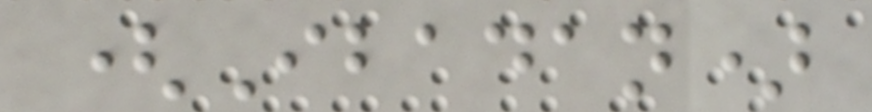(Ibadan)
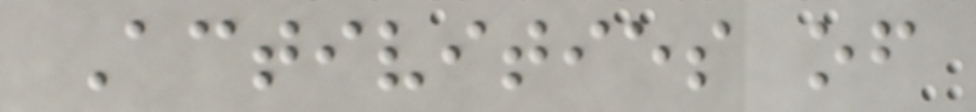Activities of
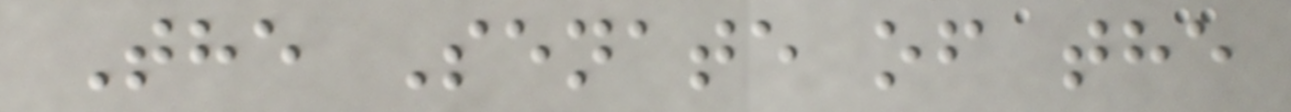The Senate of the
